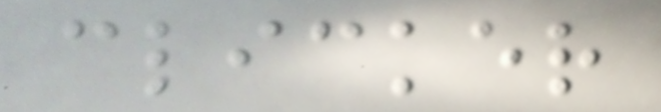clicker
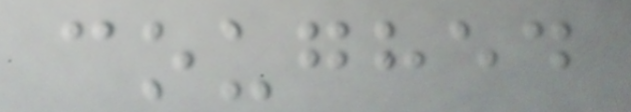coughed
